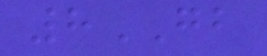8GB
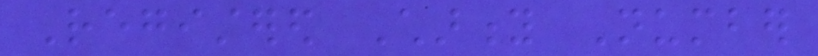Registered Charity Number
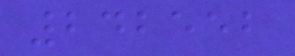242552
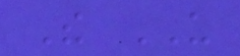The US
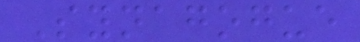Synagogue
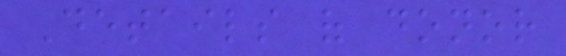Details of donor
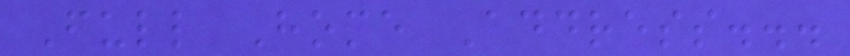Full Home Address...
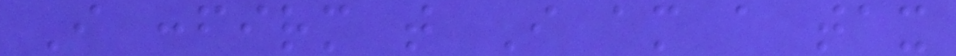I confirm that I am a tax
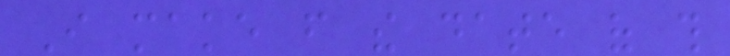I make from the date of this
